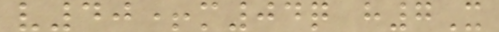v40+m04q h7X
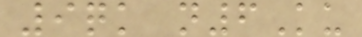9qk n6Ku
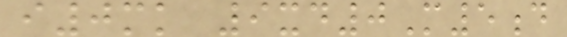i0mk 9xd0M5d
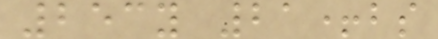253y 21+bs
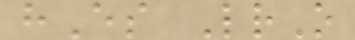hEs LrO
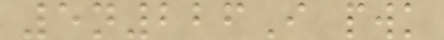5n226I pwk
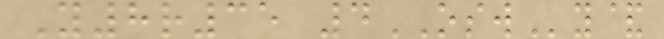Y8r35 4OSWy&
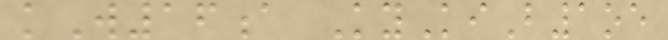kW16a KyKiB1oe
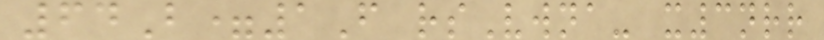64B=1F rsVwna- x3nrr
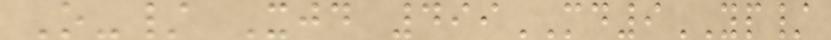O-/ Xjd 499MD9YP/
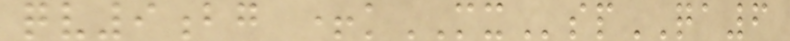qv9bg +kMXspQA6
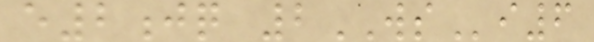e2jq 2WSi6
